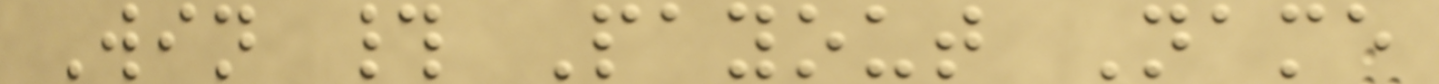Win # Payout Name
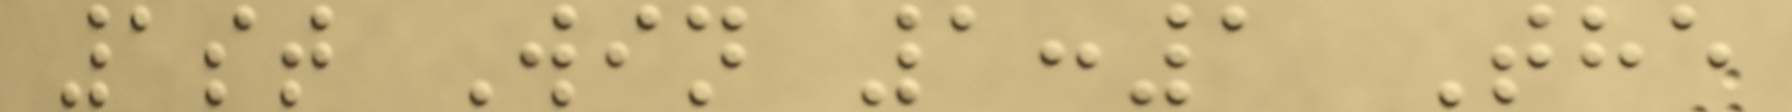1st Win 1:1 The
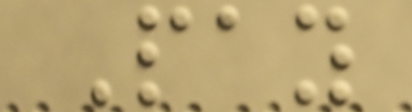Pay
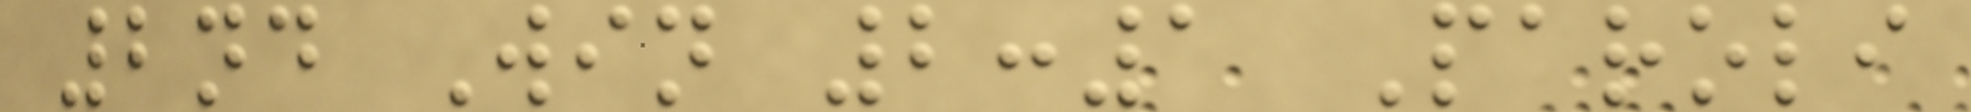2nd Win 2:1 Paroli
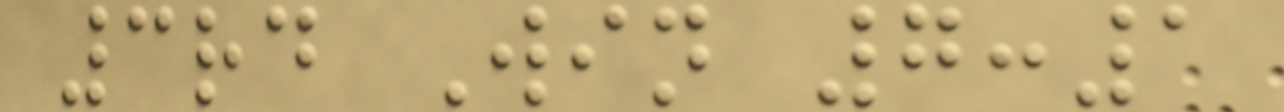3rd Win 7:1
